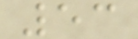53
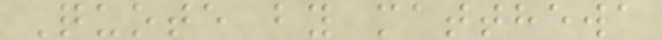Quote by matthewa
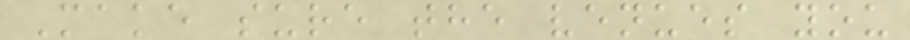Make sure the venues you
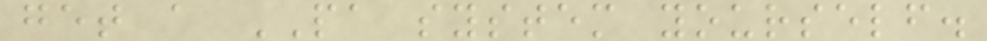get a PA system yourself.
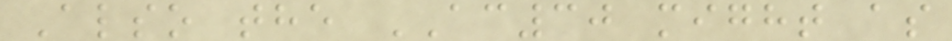Also the AC30 might as
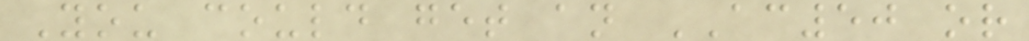You could get an AC50 or
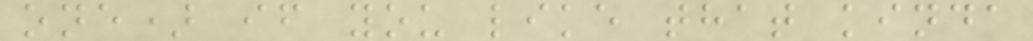one) if you like that kinda
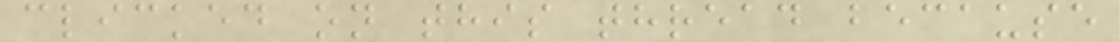clicked on this thread because
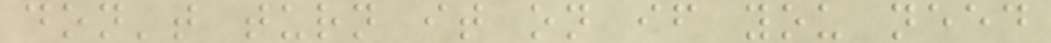don't turn it on if you need
